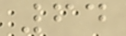64
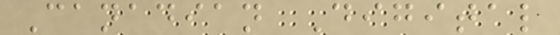Canadian Digital
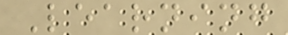Learning
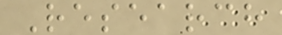Research
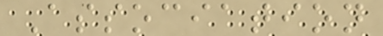Association
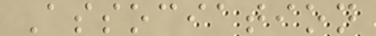Association
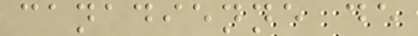canadienne de
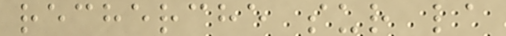recherche sur la
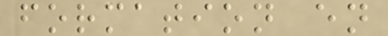formation en
